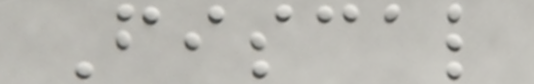Fiscal
